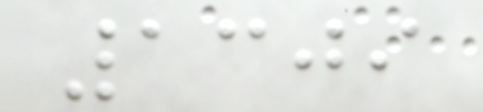1309
